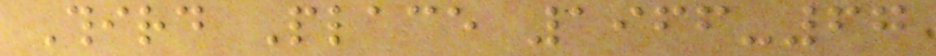Third Place 1966-67
